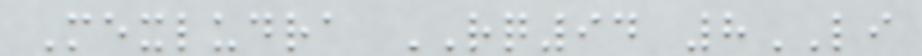Mexludra RQ94 8LI
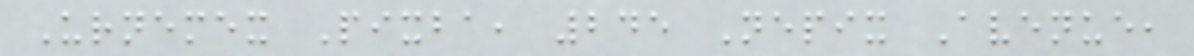Urnemex Pixba, 245 Nepix Avenue,
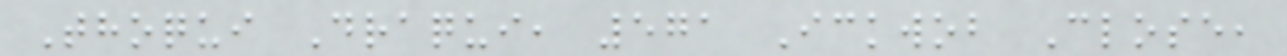Thoqui Draqui, 571 Ickwob Close,
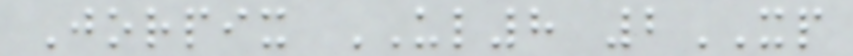Jorpix UL8 2XP
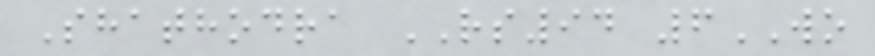Shathodra RS94 6WO
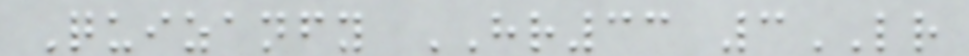Quizanfy HR33 3LR
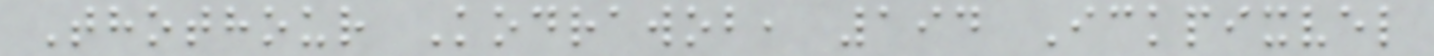Thothour Kodrawob, 194 Ickpixvel
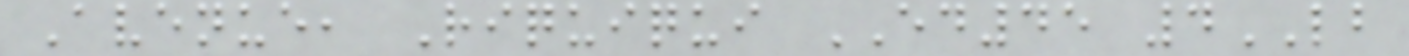Avenue, Riquiqui ED45 4LB
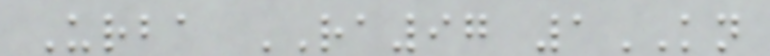Urba RA97 1KN
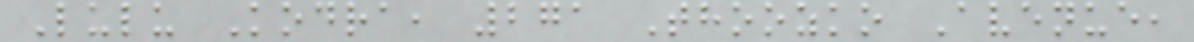Lulu Kodra, 271 Thoozko Avenue,
